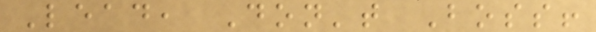Lead, Don't Boss!
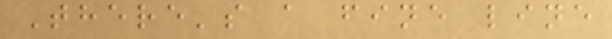There's a fine line
